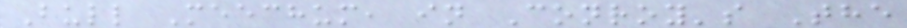Bull Meechum, in Conroy's The
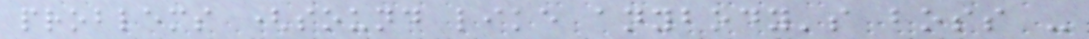problems (sound like anybody's boss -
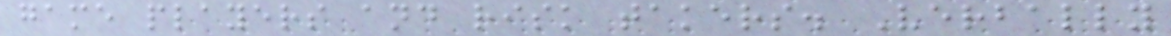game players and risk takers. Verbally
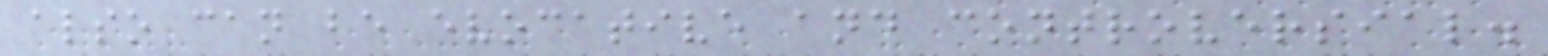also can be evocative and controversial.
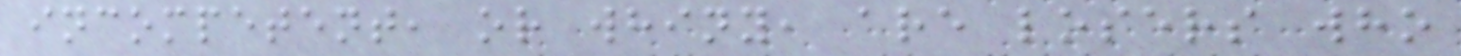incompetent, or whiny, are losers who
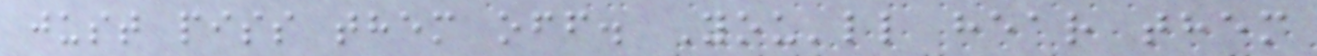just piss them off. You'll hear them
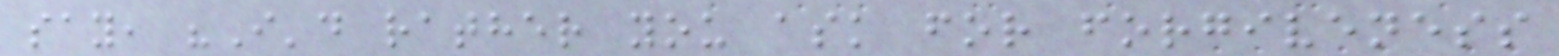say, "I'd rather you ask for forgiveness
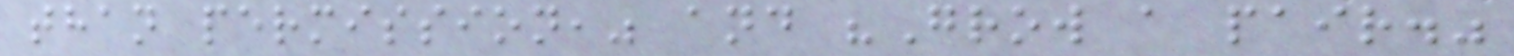than permission," and "Grow a pair."
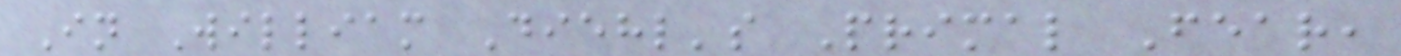In William Diehl's Primal Fear,
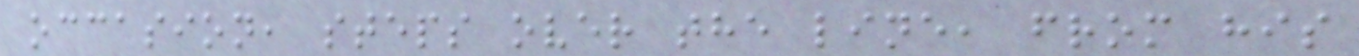occasion, steps over the line, from his
